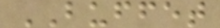BUFFET
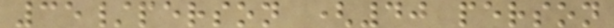35/person (40 person
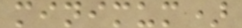minimum)
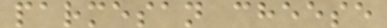parmesan cheese
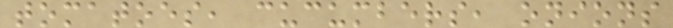tomatoes, cucumbers, onions
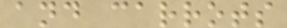and carrots
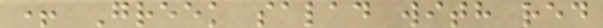+ Greek salad with red
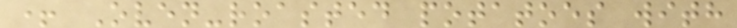+ Oven-roasted potatoes with
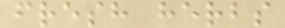fresh herbs
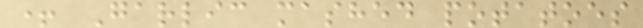+ Garlic mashed potatoes
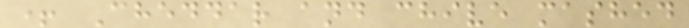+ Cheddar and chive mashed
